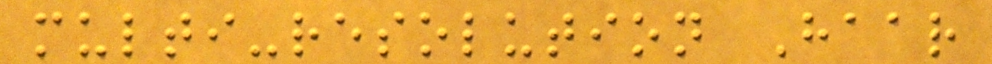multi-resolution Haar
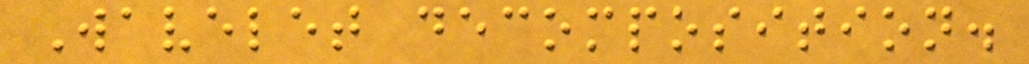Wavelet decomposition.
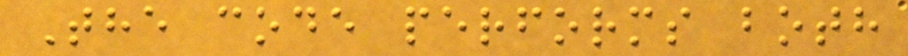The code performs both
